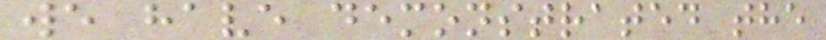we have demonstrated the
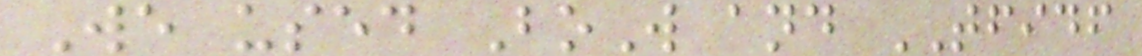We used BoW and TFIDF
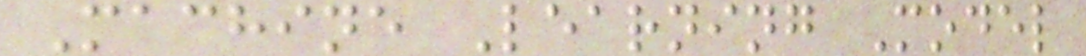Machine Learning Model
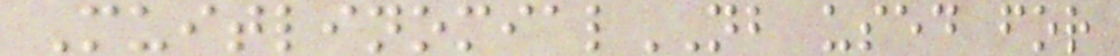MuitlinomialNB used for
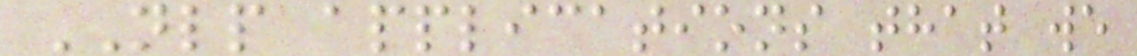NLP applications that we
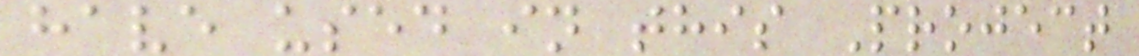have used in this Project
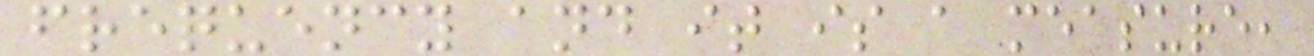frequency and it is a measure,
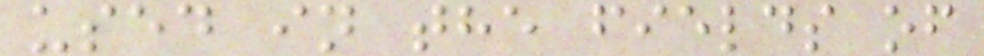used in the fields of
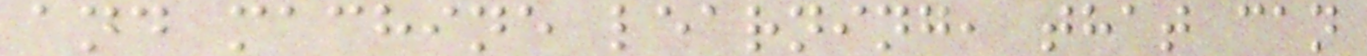and machine learning, that can
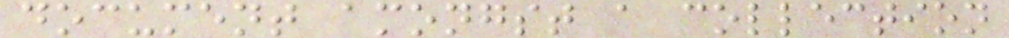document amongst a collection
